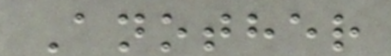Another
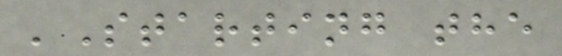'Starting the
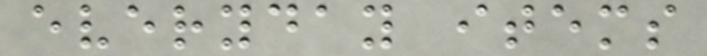everyday items
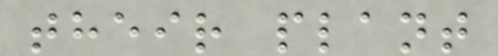their plant
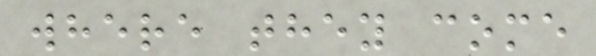where they come
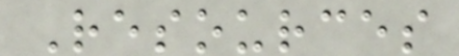Resources
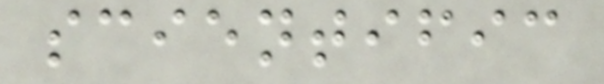scientific
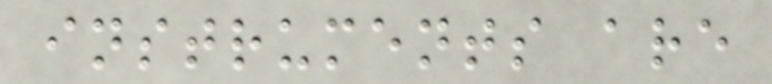instruments are
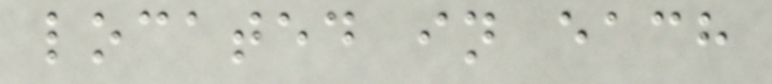located in each
